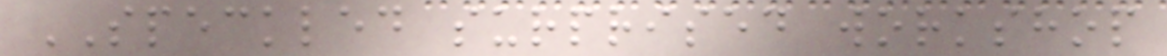SPECKLED surprised workshop
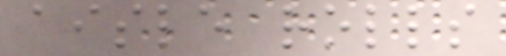aisle rolls
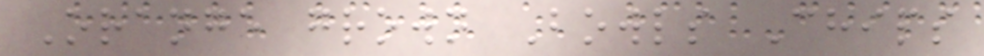Orange grown Bowls Chips
